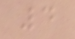4
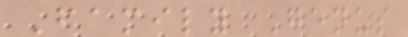Family Genus
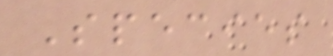Species
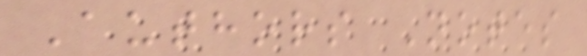Authors Notes
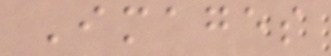Images
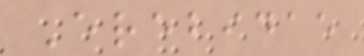Erebidae
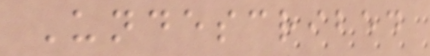Undescribed
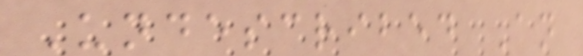Undescribed An
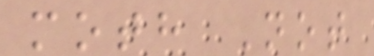moth Not
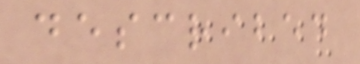described
